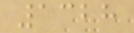1328
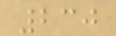230
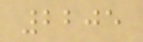2205
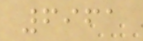6961
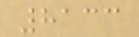8133
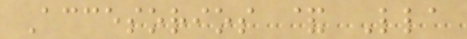Accesorios & Lla
